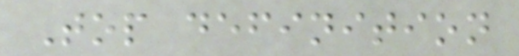Top definition
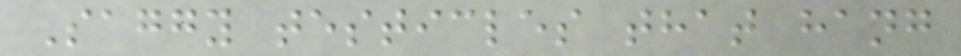Saggy testicles that hang
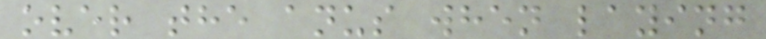over the anus when laying
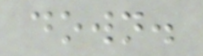down.
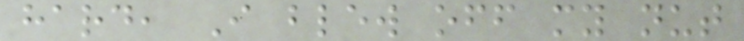hard, I blew off my nut
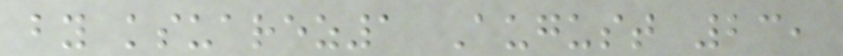by ksuarez1 August 23,
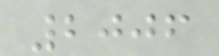2006
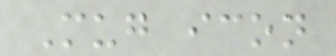Mug icon
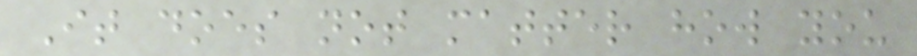It does not matter how you
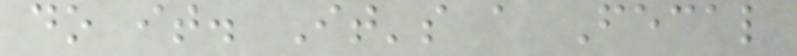do it. It's a Fecal
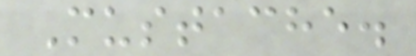Mustache.
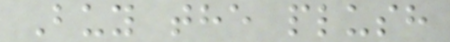Buy the plush
